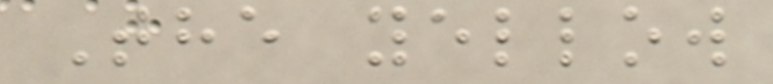The yellow
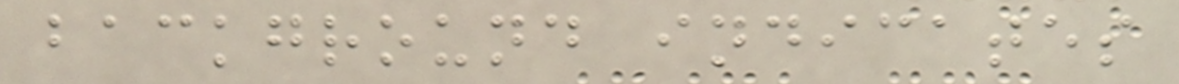background indicates
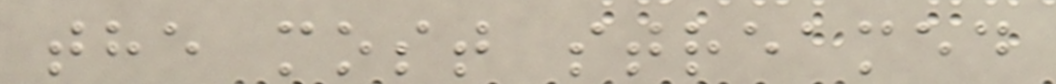the most streamed
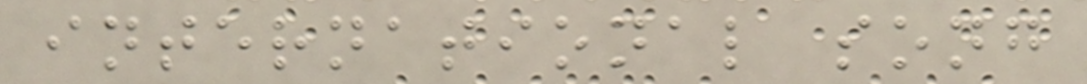international song
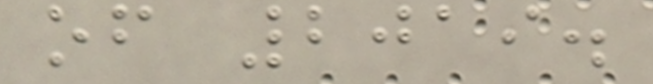of 2019.
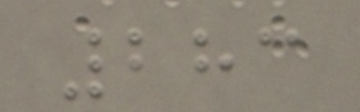283
